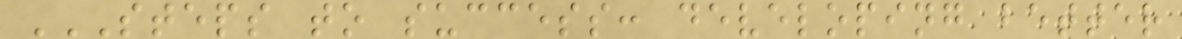STEPS TO SUCCESS: DEVELOPING BETTER
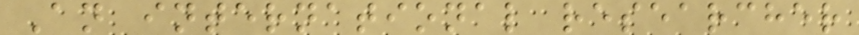An international researcher
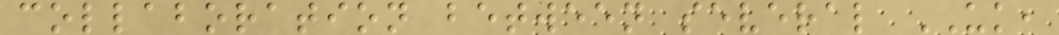collaboration between several UK,
